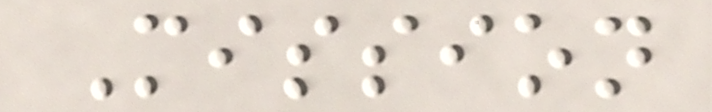Mission
